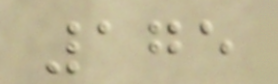175
